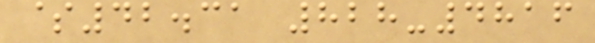$42.31 828-4816
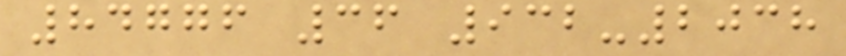84776 36 932-2038
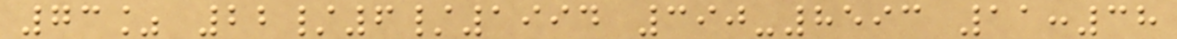73% 22/6/1994 390-8593 11:38
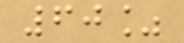60%
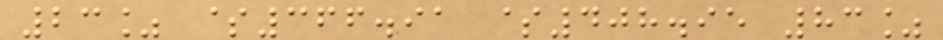23% $366.91 $408.95 83%
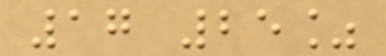17 25%
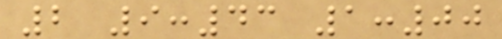2 9:43 1:00
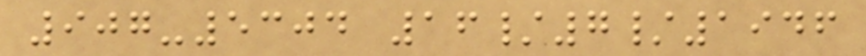907-5304 16/7/1946
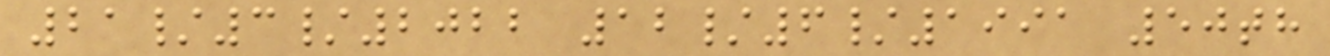21/3/2022 12/6/1991 50th
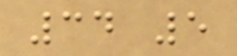34 5
